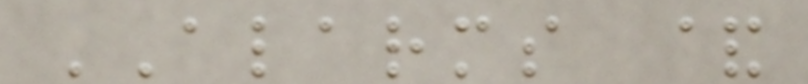ALARMS &
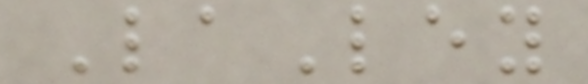LaLey
